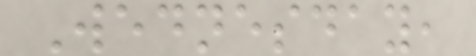Wednesday,
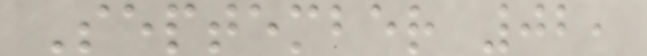September 02,
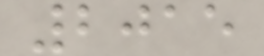2015
